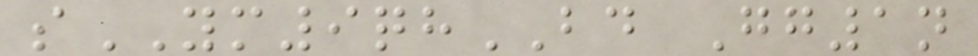sYM9qhBD Gg1n
